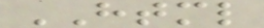HTML
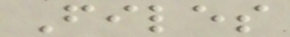Files
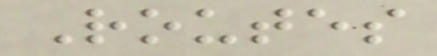Routes
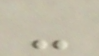-
